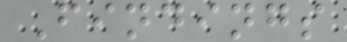Findings
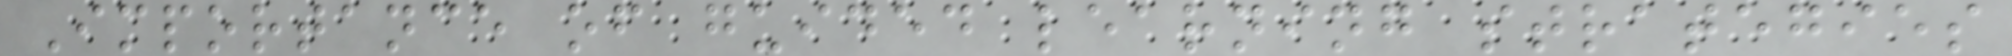Importance of guided learning strategies
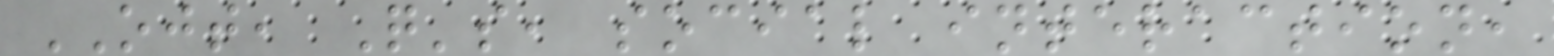OJT, Q's, social interaction,
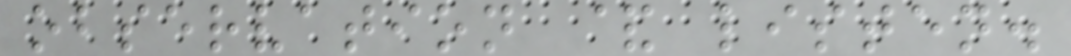observation & listen.
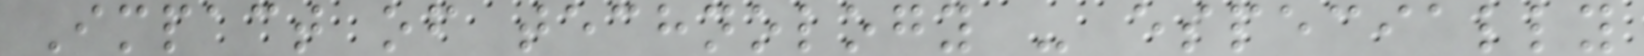Impact of technology - especially
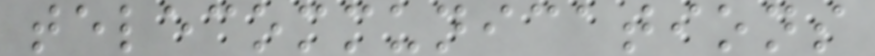telecommunications
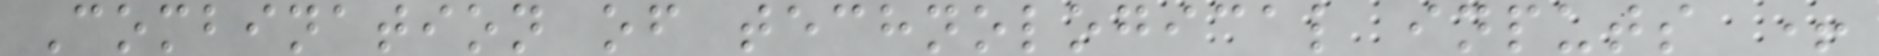Combination of technological inputs +
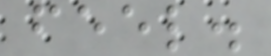feel.
